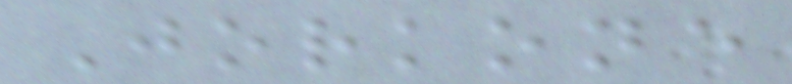Jorkone
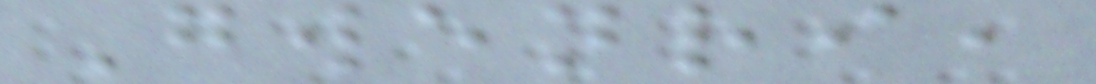Gwenri,
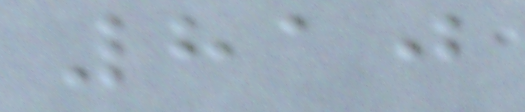810
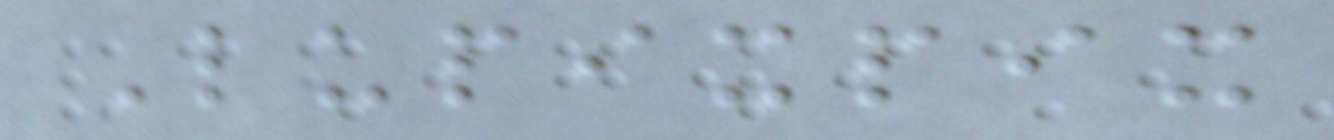Lupixpix
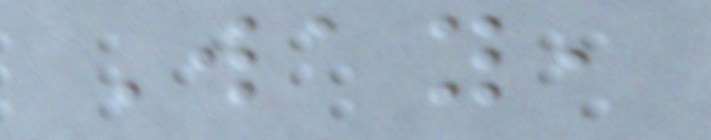Way,
